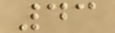43
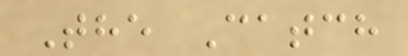The Catch
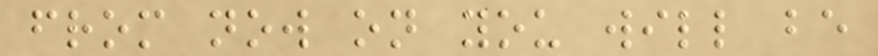from now on you will be
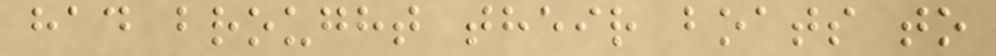had brought their boats to
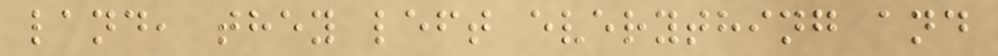land, they left everything and
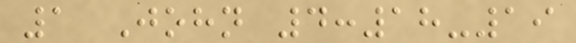1 John 4:18-19
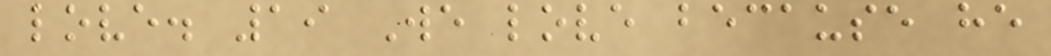love. 19 We love because he
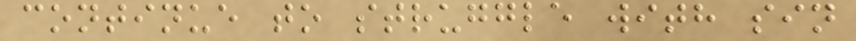continue to struggle with sin
